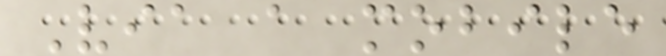Via a mobile
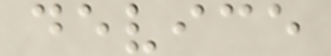device
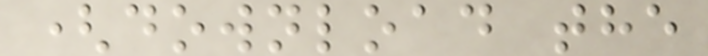(download the
